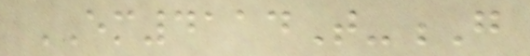EM4114T-G
